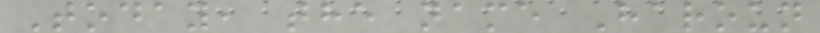Today, the name Haroun
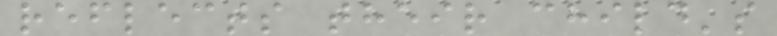reflects their child's
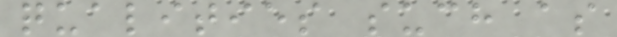qualities such as
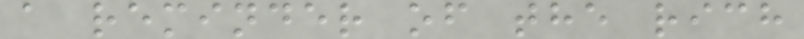a reminder of the rich
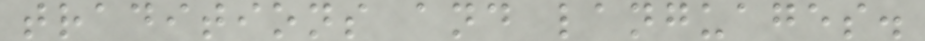traditions and languages.
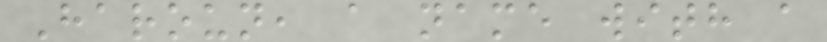Haroun, a name with a
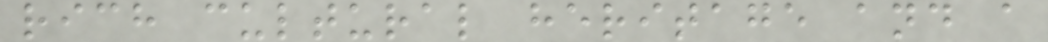rich cultural heritage and a
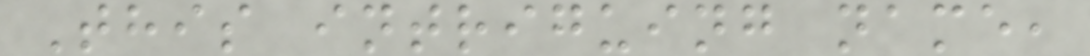This intriguing name,
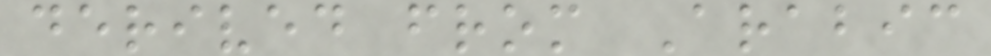derived from Arabic
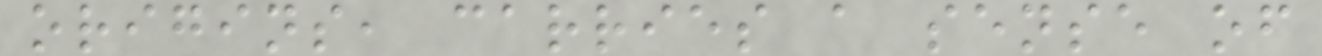origins, carries a sense of
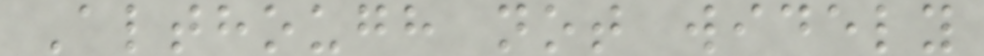Although not widely
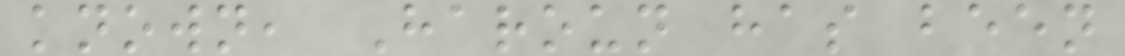known, Haroun has been
